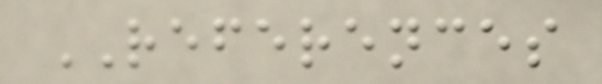REFERENCES
